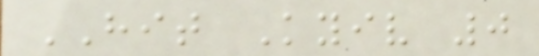HIT Kyiv 0
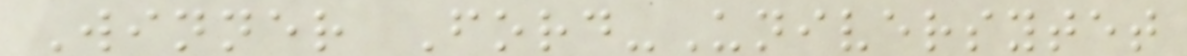Winner Ford-Universytet
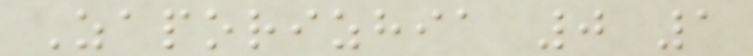Zaporizhia 0 1
